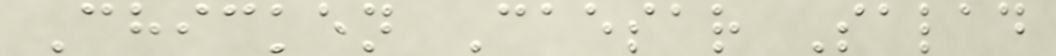Chicken Caesar Salad
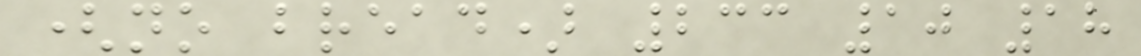(no bread) 233 10 18
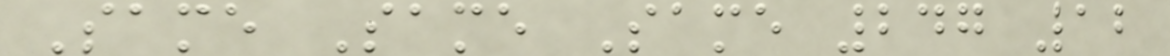Same Same Same 247 12
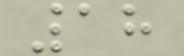18
